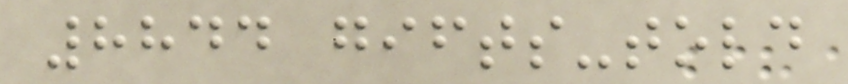8844 gifts-told
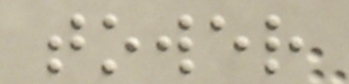tower
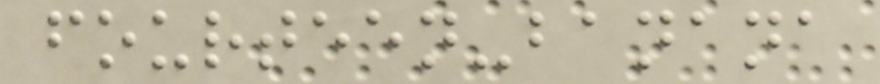fourteen-banana
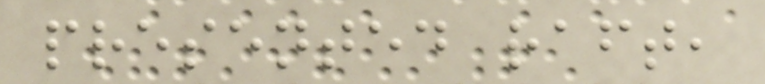presented raft,
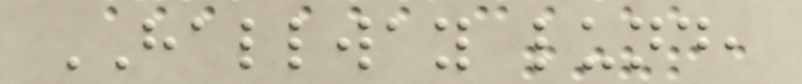HALLWAY lund,
